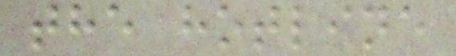the hotline
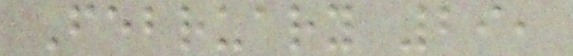February 29,
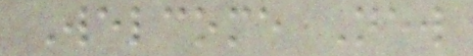Welcome New
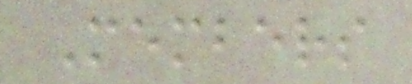Members
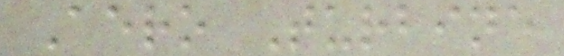Aero Turbine
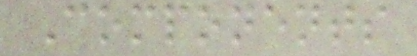Components
